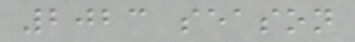2023 season
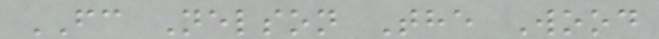FC Nelson The Wood
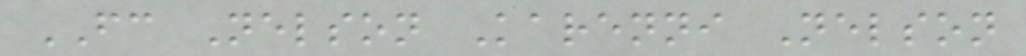FC Nelson Karenni Nelson
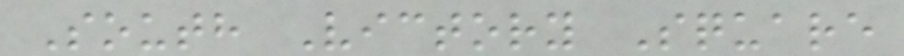South Victory Square
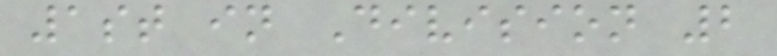1st in Division 2
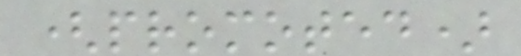(promoted)
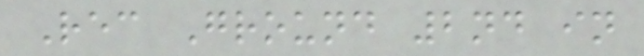Rec Ground 2nd in
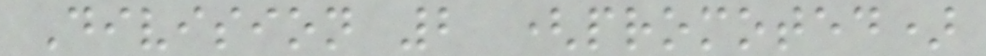Division 2 (promoted)
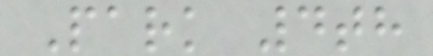Park 4th
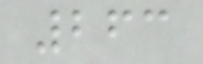263
